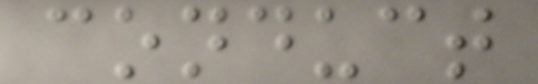conduct
